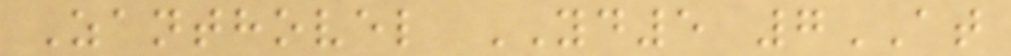Zanthovel YD5 7AT
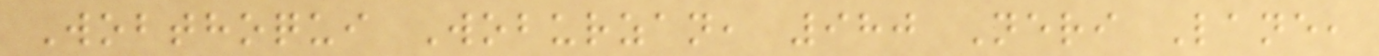Wobthoqui Woburzan, 980 Neri Lane,
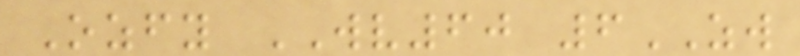Ozfy WV60 6ZW
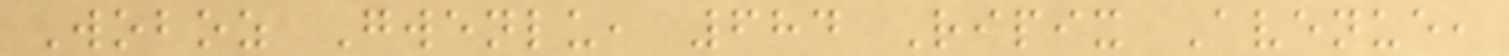Woboz Gwenlu, 684 Ripix Avenue,
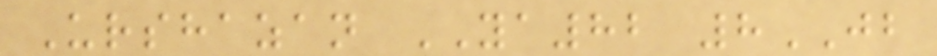Urshazan YA82 8JB
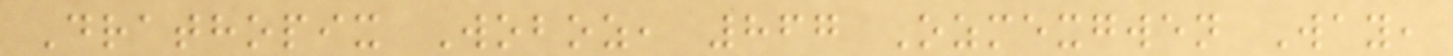Drathopix Woboz, 867 Ozmexgwen Way,
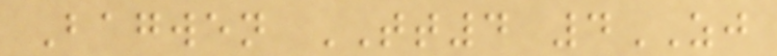Bagwen TT4 4ZJ
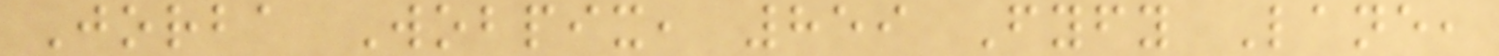Jorba Wobpix, 859 Fyfy Lane,
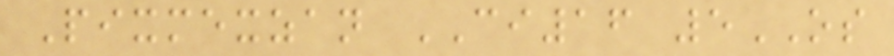Pixmexzan CI16 5OS
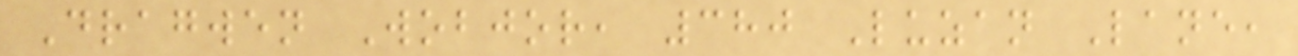Dragwen Wobjor, 380 Luzan Lane,
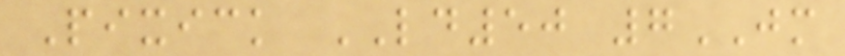Pixick LD50 7JM
